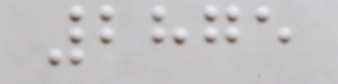2875
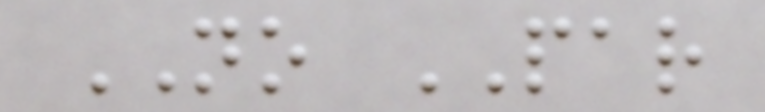NO PAR
